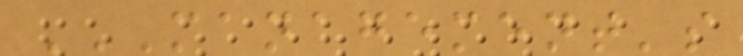MANAGEMENT'S
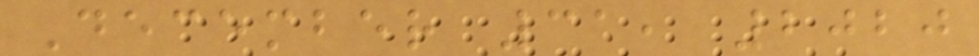December 31, 2020
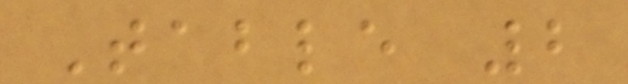Table 2
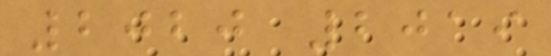2020 2019
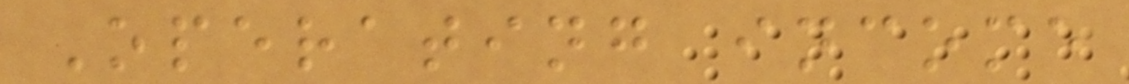Operating income
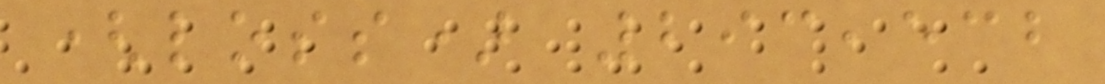(loss) 293,532
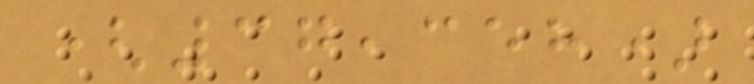(37,358)
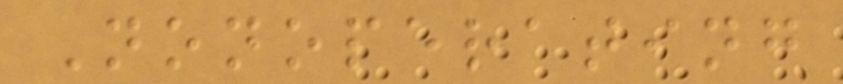Nonoperating
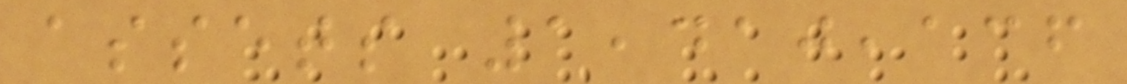assets 1,410,136
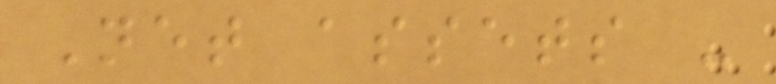Net assets -
